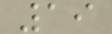19
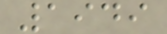1949
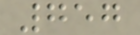757
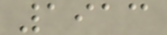1913
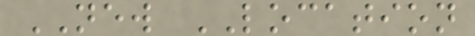NEW LOCATION
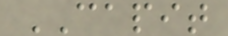CAPIT
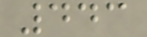443
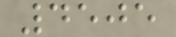4505
